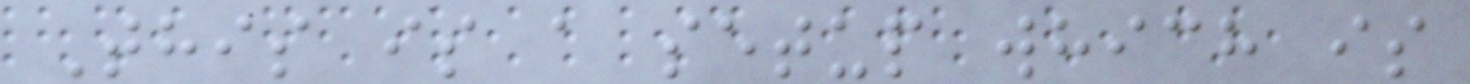This is a setup which is
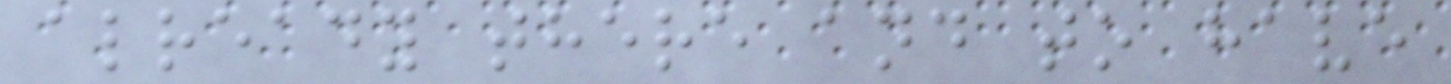already there and to have
